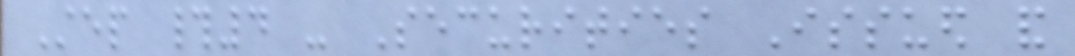Step #4 - Securities Issued and
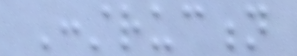Construction
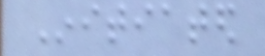Initiated
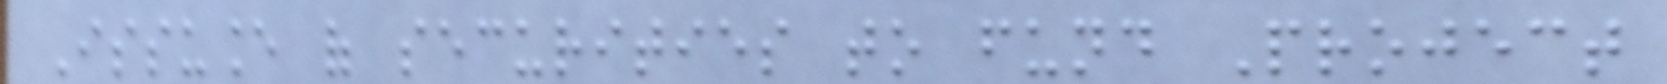Issuance of securities to fund Project
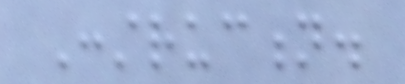Construction.
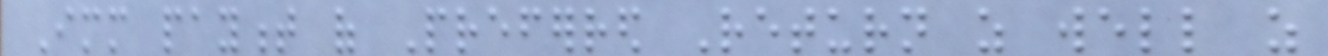Immediate payment of Preferred Return as well as
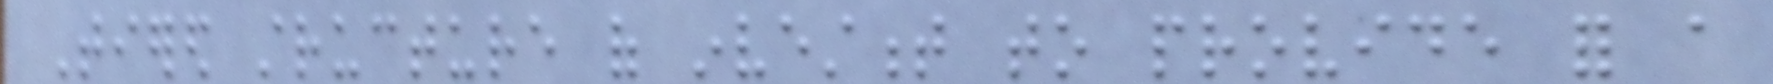Tiered structure of investment to provide for a
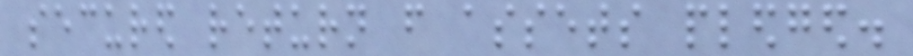secured return from assets pledged.
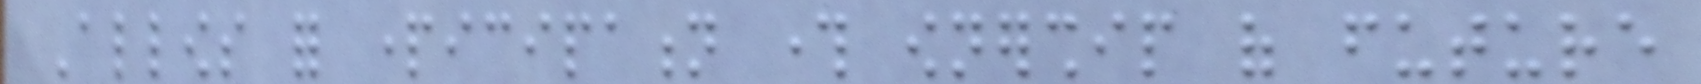Allows for participation through ownership of future
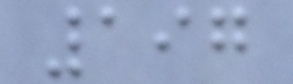197
